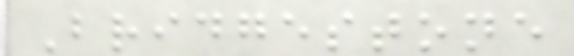Bridgestone
